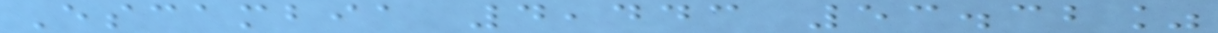Escambia 4,443 53.32%
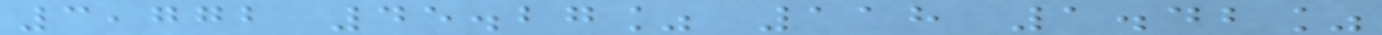3,772 45.27% 118 1.42%
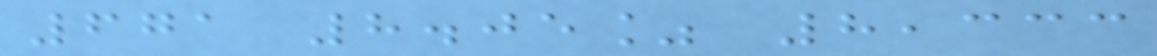671 8.05% 8,333
